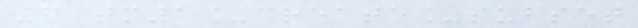6 tm1_create_subset
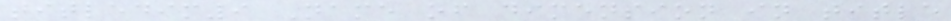titledim9 Name of dimension in title
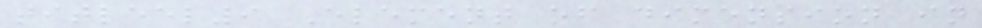titleel9 Element of dimension in
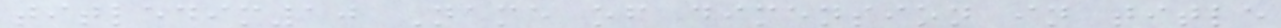titledim10 Name of dimension in title
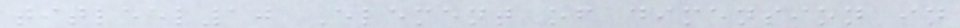titleel10 Element of dimension in
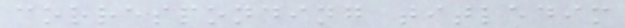corresponding titledim
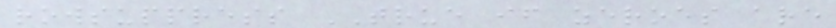rowsuppress TRUE if zeroes are
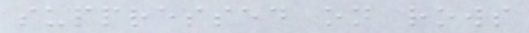suppressed on rows
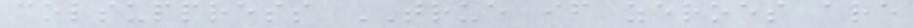colsuppress TRUE if zeroes are
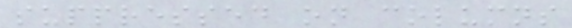suppressed on columns
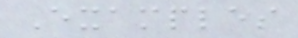Examples
